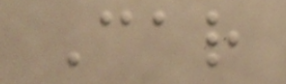Car
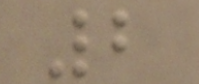2
